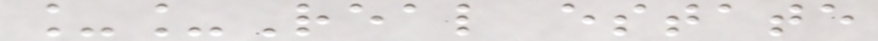__Real estate
